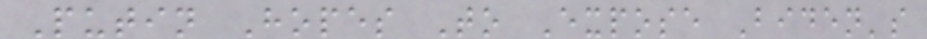Putin Hopes To Expose Biden's
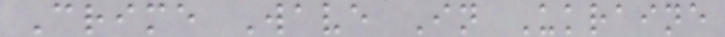Crime Wave In Ukraine
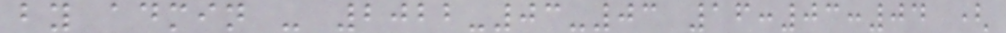by admin - 2022-03-03 16:03:04 (
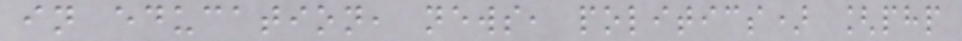in education, news, politics) [php
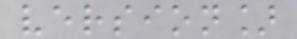version]
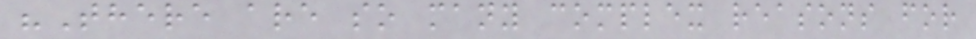"There are so many complex reasons for
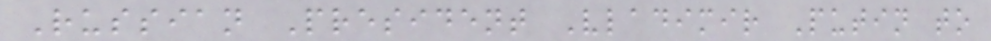Russian President Vladimir Putin to
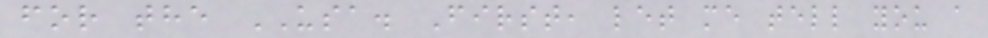for the USA. First, let me tell you a
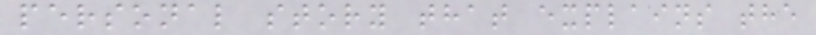personal story that explains the
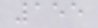155
